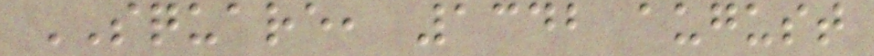SQUARE, 1342 august
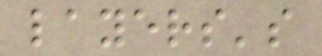layers's
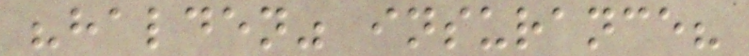"halden" insurance?
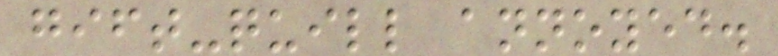gift-quill annoyed.
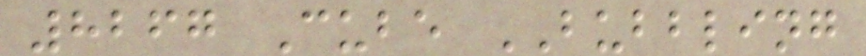8267 Cube BUBBLING
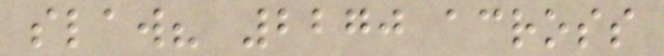slaw? 2270 across
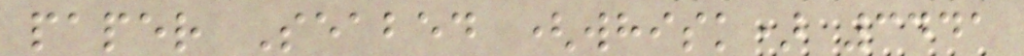paper Seabed (whisk) 3441
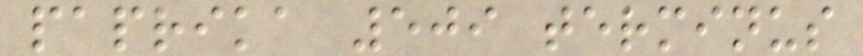paprika 509 terminus
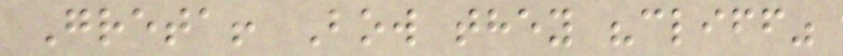Greta! Bow they "cliff"
